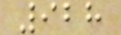928
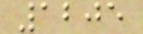1205
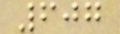607
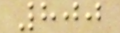800
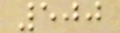500
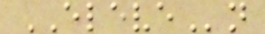ELEVEn
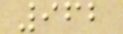962
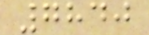7840
